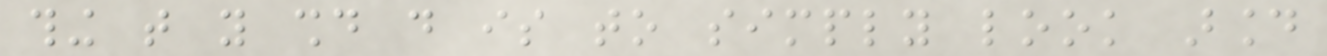thing that you should do is to simply look around
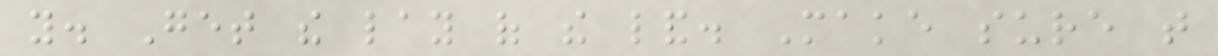you. Get the lay of the land. Make sure that
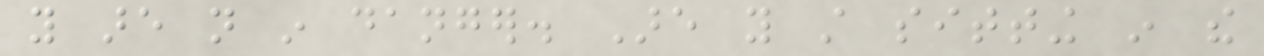you are not in danger. Are you still sitting in the
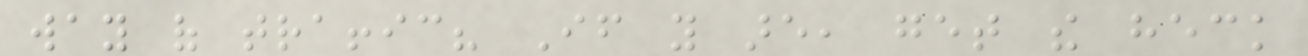way of traffic? If you are, get the heck
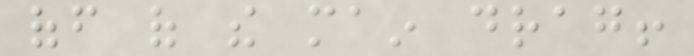off of the main drag!
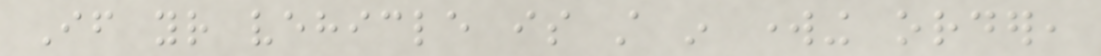If your vehicle is still in working order,
